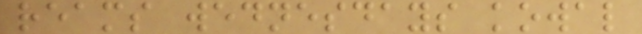reams wednesdays kowal
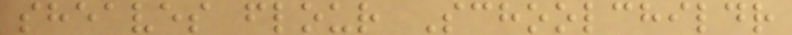sheaves flour Schoolchildr
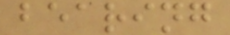bearing
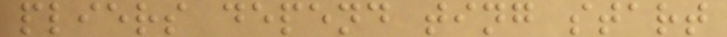pliers depend ting start
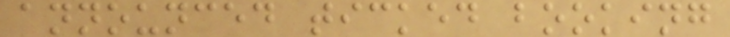announced ticked booking
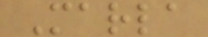Marla
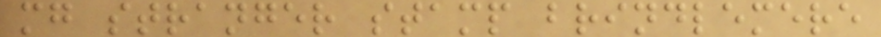mg stranger stamp brindlemere
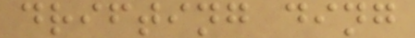drifting ding
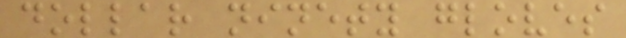dollar ninety gloves
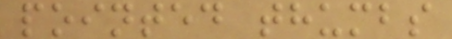pointed thumbs
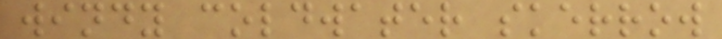windy coldwater skerrow
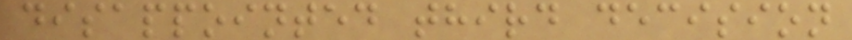disappointed third decision
